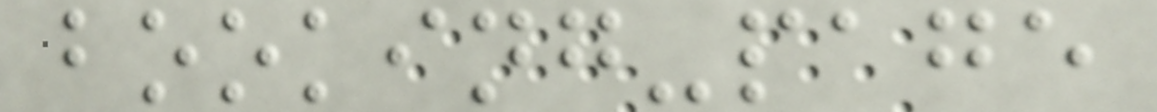booking-page
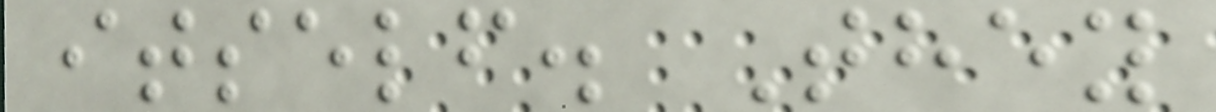itself. They
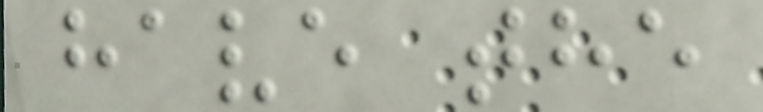have the
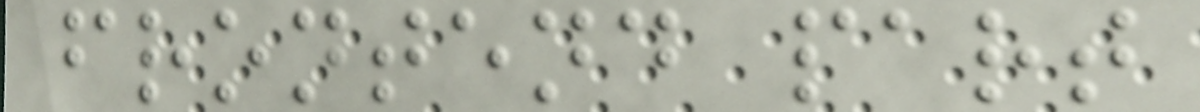frontend part
